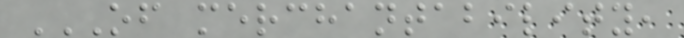OF MERCHANTABILITY,
